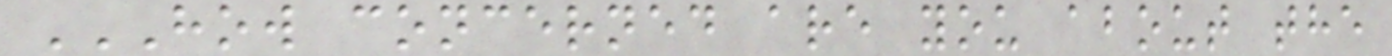HOW CONCERNED ARE YOU ABOUT THE
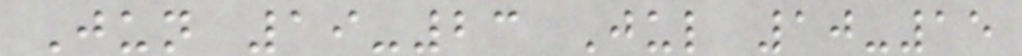Jun 19-23 Jul 10-15
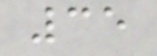35
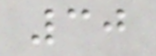30
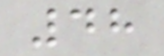48
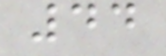44
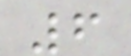6
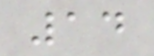14
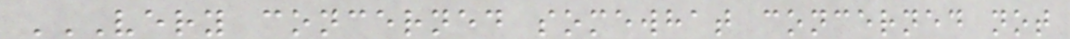VERY CONCERNED SOMEWHAT CONCERNED NOT
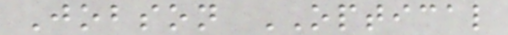Jobson OPTICAL
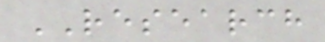RESEARCH
